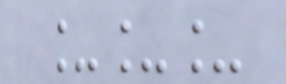___
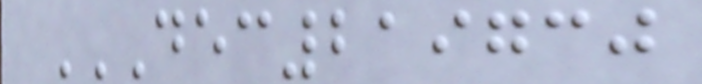DEC219730
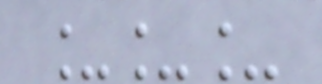___
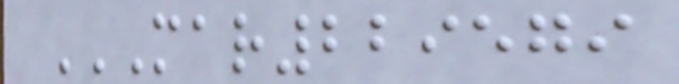MAR229579
